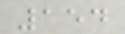154
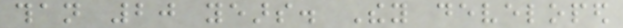than 20 years. They developed
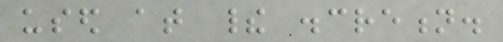used at their discretion.
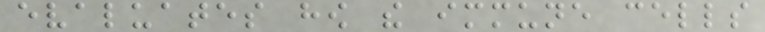evaluates how the immune cells
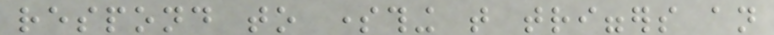respond to something that triggers an
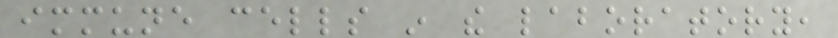immune cells in the laboratory,
